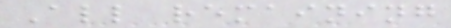All remaining
